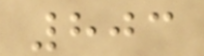803
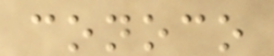conoco
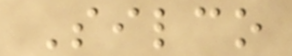Silco
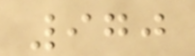970
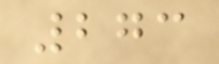273
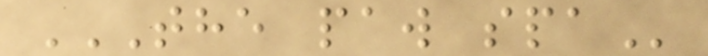THE PAW SPA
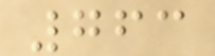763
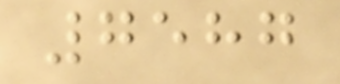7587
